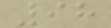98
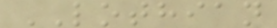LOTHIAN
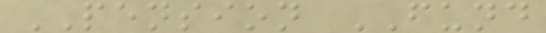PENSION FUND
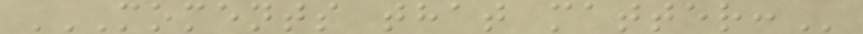MOMENTS THAT MATTER:
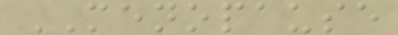MENOPAUSE
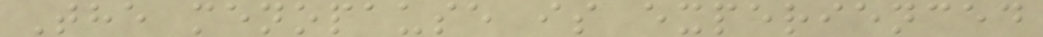The menopause is experienced
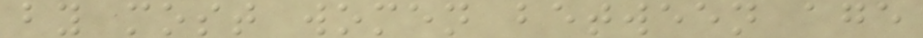by most women between age
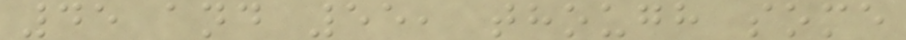45 and 55, though some
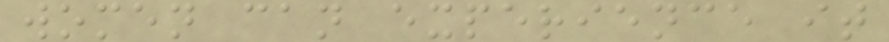women can experience it
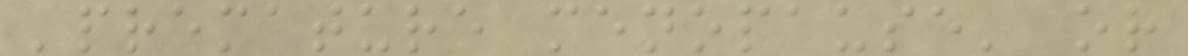'premature menopause' or
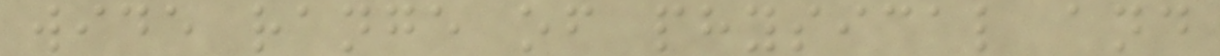wide range of physical and
